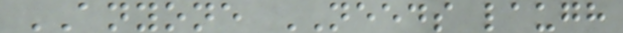ANYONE NEEDS laugh
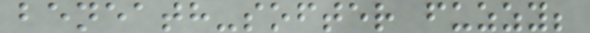beneath-softer fuzzy;
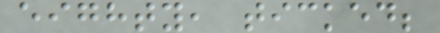eighty, ticked;
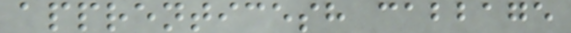apprenticesh cabbage
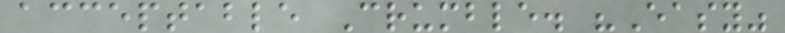acceptable Crumble. "Easy"
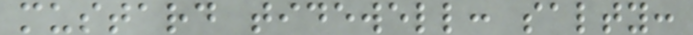mustard tidewell: salty:
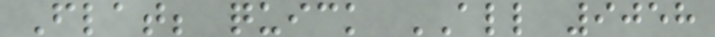Flat; quick ALL 9058
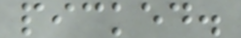picked.
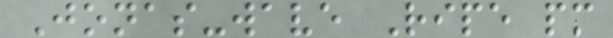Jonas-wave Ripe pm
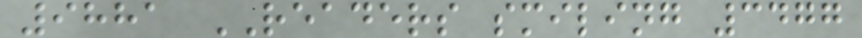9881 READERS smiling 3477
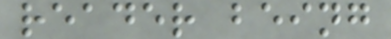reader being
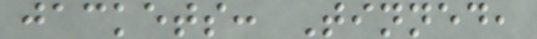jackets: Tinned,
